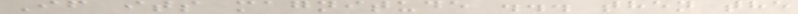If its magnitude ... then the
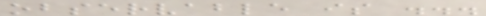observable is ...
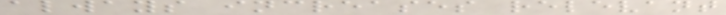always increases relevant
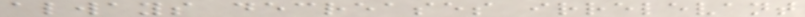always decreases irrelevant
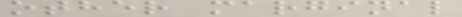other marginal
